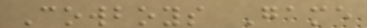Cowboys Game
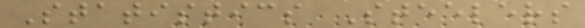Statistics Steelers
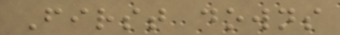First downs
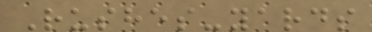Rushes-yards
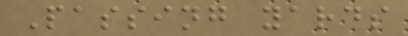Passing yards
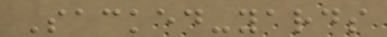Sacked-yards
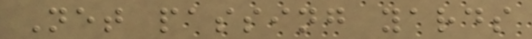Net passing yards
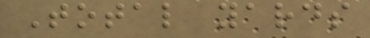Total yards
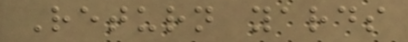Return yards
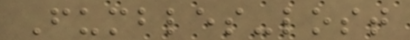Fumbles-lost
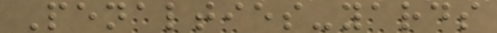Penalties-yards
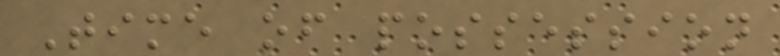Time of possession
